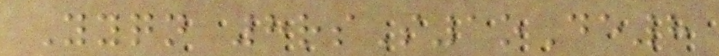Yyqn 8rsS1oDe8
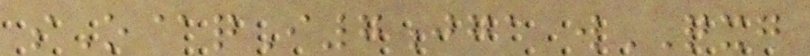sO@qI7jga wQXG
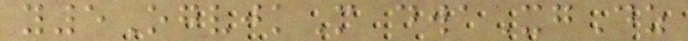y5OgvjkM dwaXgDz
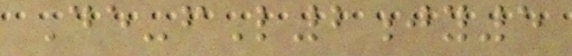De-fL2jy5
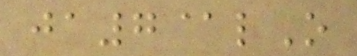ja7@lO
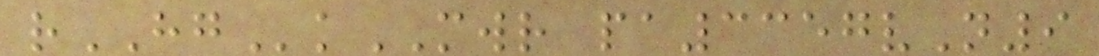rHGkMWR pa3357vN9
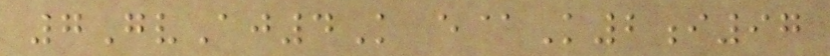7GvAj4K e@K2i97
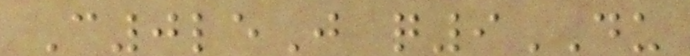C0leJ q9DU
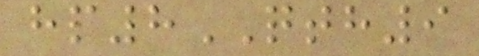hp8QTH9
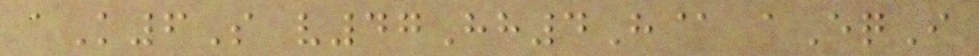aK6S v47Hh4H@ aEqI
